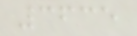3635
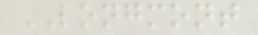LONGMONT
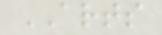ARTS
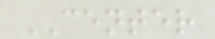CENTER
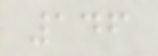146
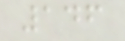146
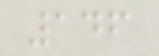146
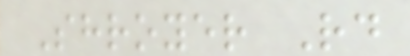Shroyer Rd
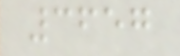3657
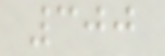300
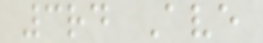3rd Ave
